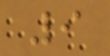9
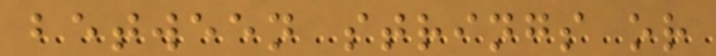between strings or
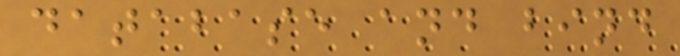database and bind
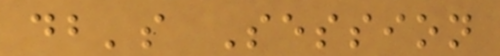db's Session
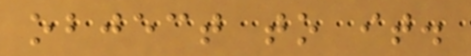object to it.
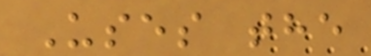Uses the
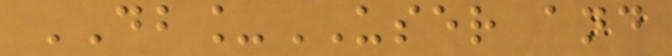DB_USER and
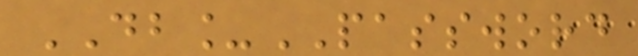DB_PASSWORD
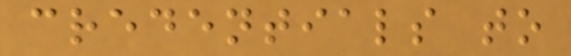credentials to
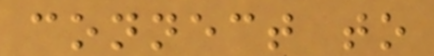connect to
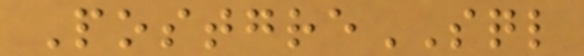PostgreSQL
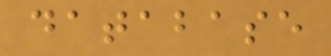database
